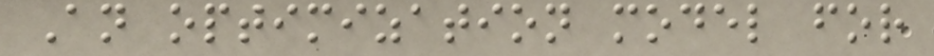An optimization model for
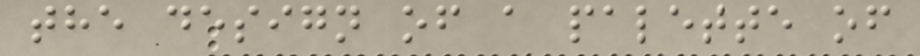the design of a palette of
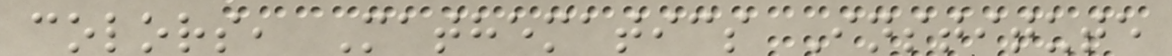colors, Mathematics Institute
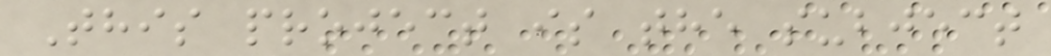This project is the subject
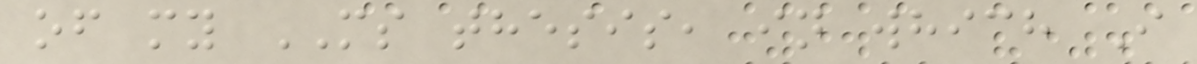of my MS thesis, in which I
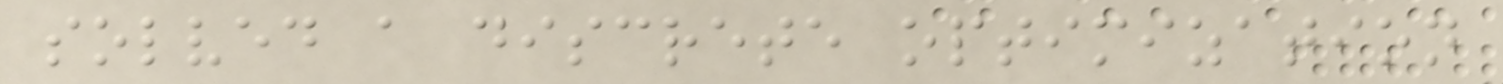solved a discrete optimization
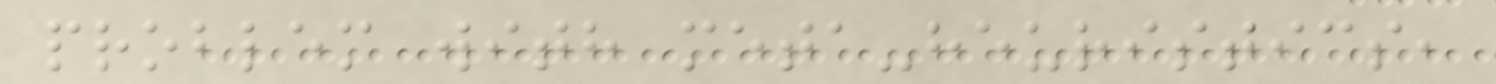problem with meta-heuristics,
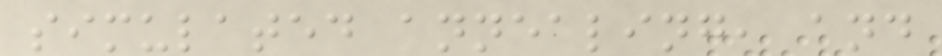simulated annealing, and
